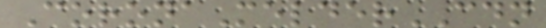CoronaMelderCDN
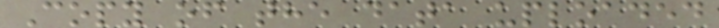Copy of the data uploaded
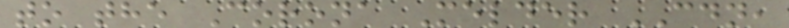to the Corona Melder CDN,
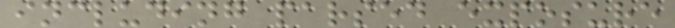including parsed exposure
